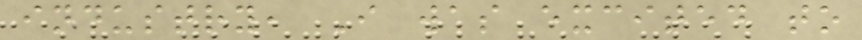industry, I was excited to
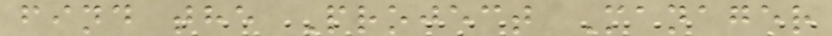find the Project Manager
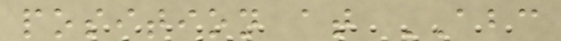position at ABC
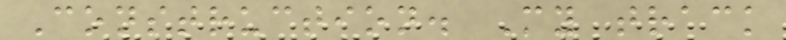Construction. My track
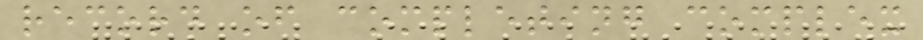record of completing complex
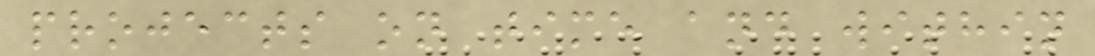projects on time and within
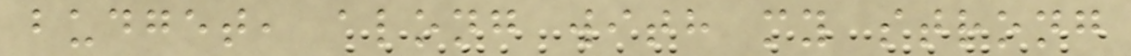budget, along with my strong
